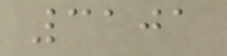3101
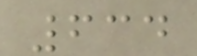634
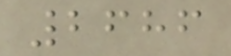2686
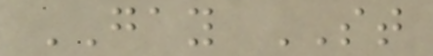GAY ST
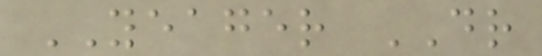YEAGER DR
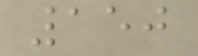150
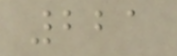221
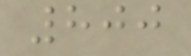800
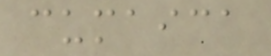cumaica
